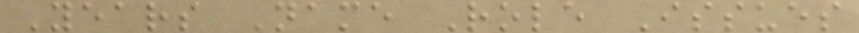Years Name Role Issues
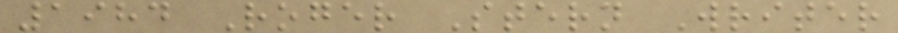1984 Roger Stern Writer
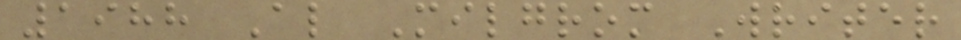1988 Al Milgrom Writer
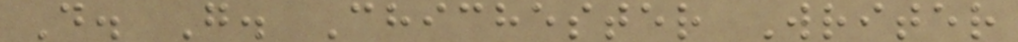D. G. Chichester Writer
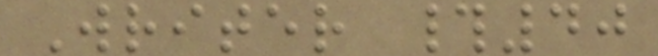Writer #40
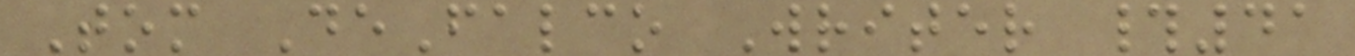Tom DeFalco Writer #41
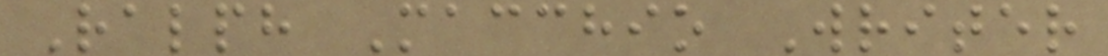Ralph Macchio Writer
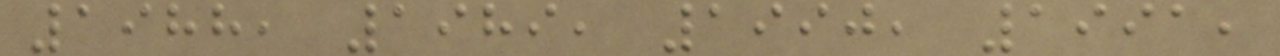1988, 1989, 1990, 1991,
